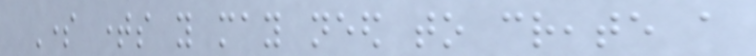Some times you may need to create a
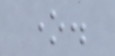one.
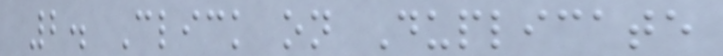2. Click on Duplicate
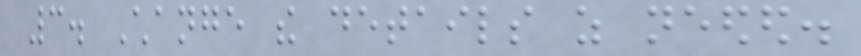3. Change the details as needed.
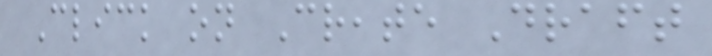Click on Create Draft
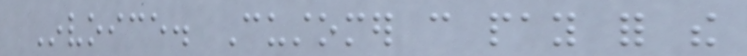Invoice. Customer can pay for the
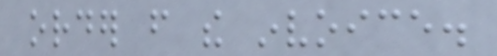order from the invoice.
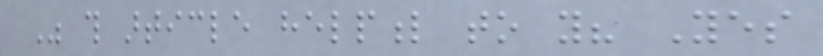Was this article helpful to you? Yes
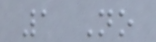1 No
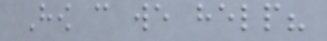How can we help?
